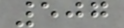507
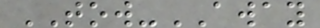TOW-AWAY
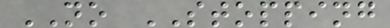NO STOPPING
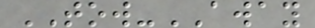TOW-AWAY
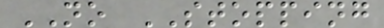NO STOPPING
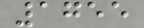1755
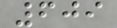609
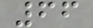66
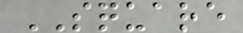SQUARE
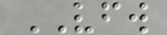VFW
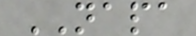NAPA
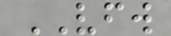VFW
